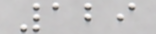129
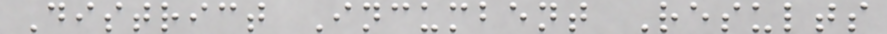District Incumbent Results
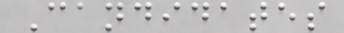Candidates
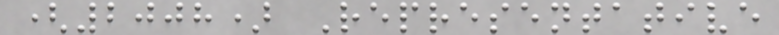(2008) Representative
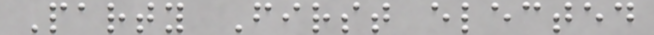Party First elected
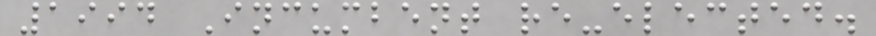1994 Incumbent re-elected.
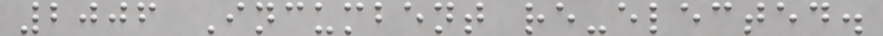2006 Incumbent re-elected.
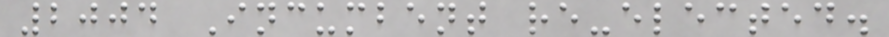2004 Incumbent re-elected.
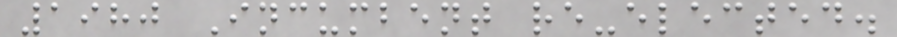1980 Incumbent re-elected.
